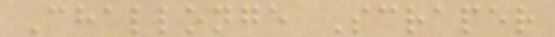Challonge Scraper
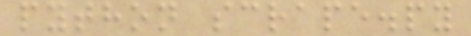python scrape.py
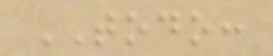TODO:
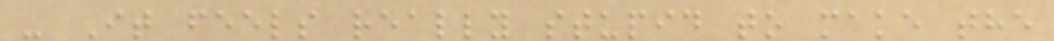- It feels really stupid to make the
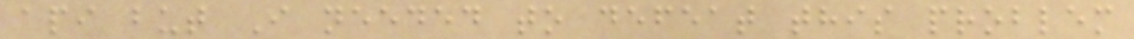api but I needed to defeat this problem
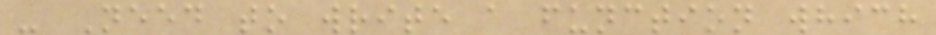- Need to write a function which
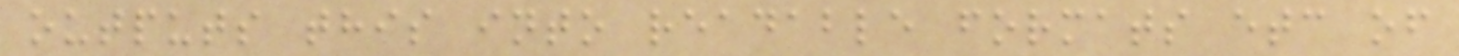outputs this into readable formats etc of
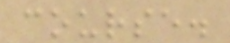course.
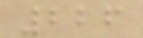226
